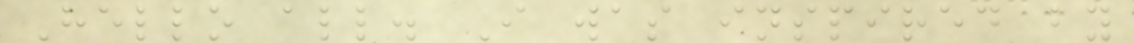Hello all. I was inspired by
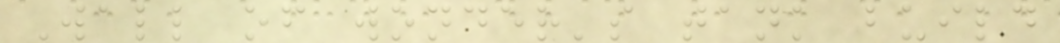Wall of wonder's tank build
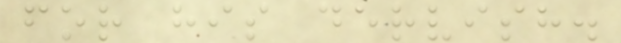for his dervish.
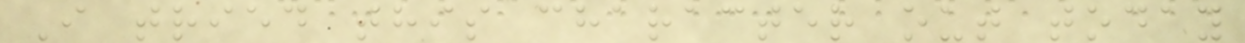I tried this character out today
